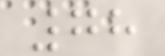78
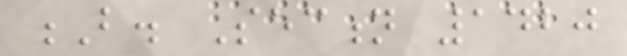B. Section 1420
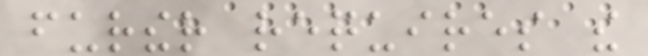further requires the
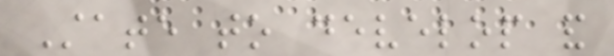State to develop and
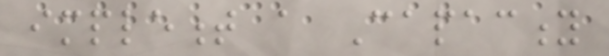implement a Capacity
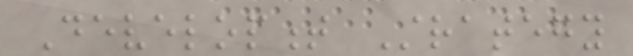Development Strategy
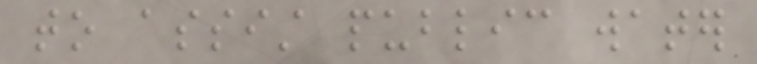to assist public water
